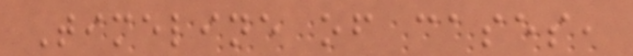Timeline of cases,
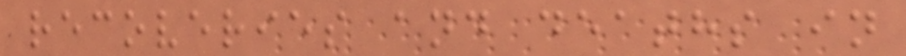recoveries and deaths in
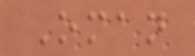Oman
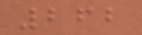262
